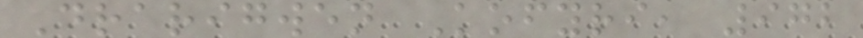Drarigwen Kofyri, 972
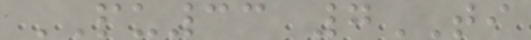PU33 7TI
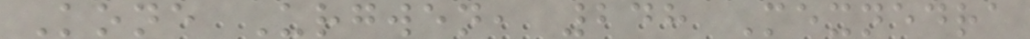Kone Urgwen, 248 Mexnedra
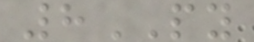8PY
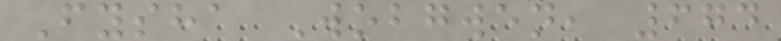Fysha Wobgwen, 674
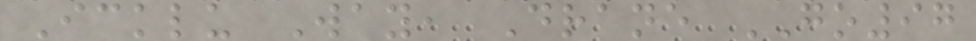Icklu Way, Drane GO97
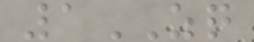1ZQ
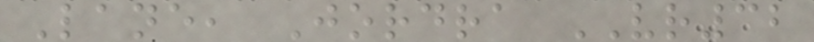Lane, Jordra VR32
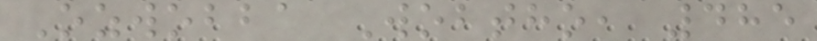Ozwobba Wobtho, 485
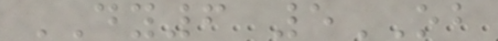DY6 5OB
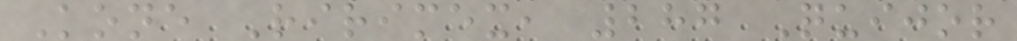Kone Ririmex, 287 Quijor
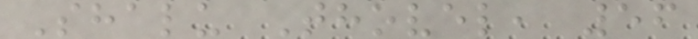Shalu Thovel, 56
